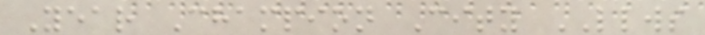Year Champion City LLWS
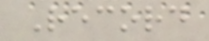Record
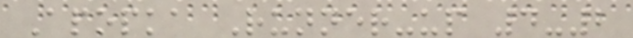Apopka Runner-up 4-2
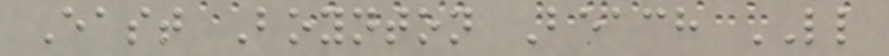East Boynton Beach LL
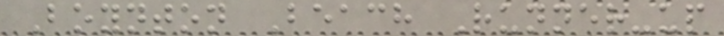Boynton Beach Runner-up
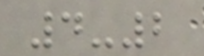4-2
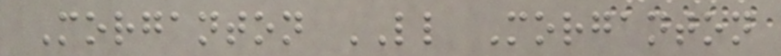Morganton LL Morganton
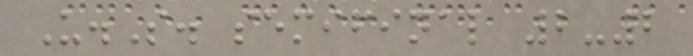U.S. semifinal 2-2
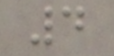4
